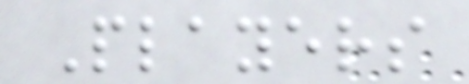Players
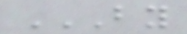BY
